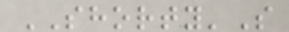SHORTY'S
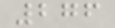276
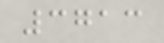3713
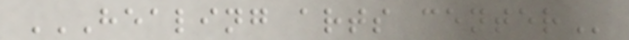HEALING ARTS CENTER
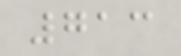713
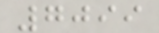7099
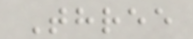Three
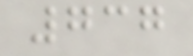737
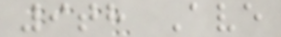9th Ave
